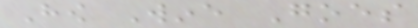How Wine Goes
